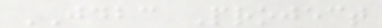JDBC Project
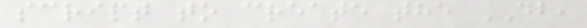script to create the DB,
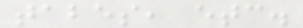tabes, etc.
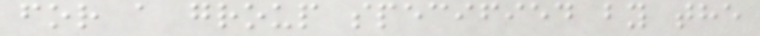for a group specified by the
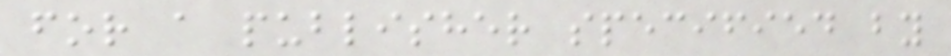for a publisher specified by
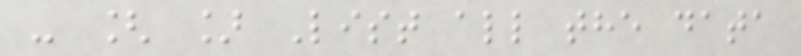- [ ] List all the data
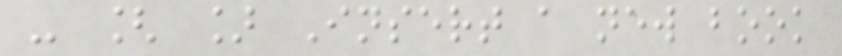- [ ] Insert a new book
